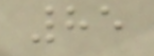85
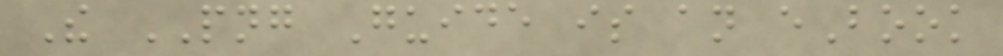The PNG Guide is an eBook
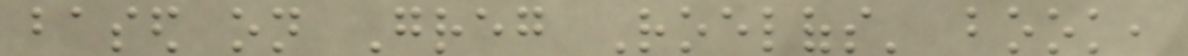based on Greg Roelofs' book,
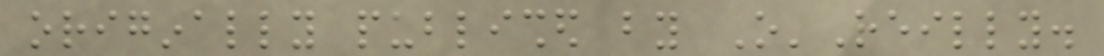originally published by O'Reilly.
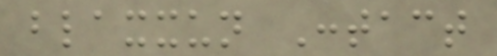blaxxun Contact
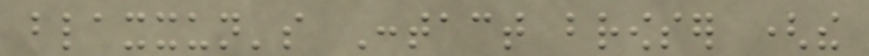blaxxun's Contact browser (the
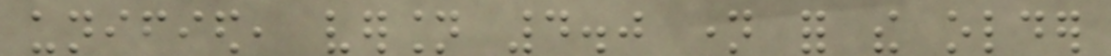unified, version 4.0 name for the older
